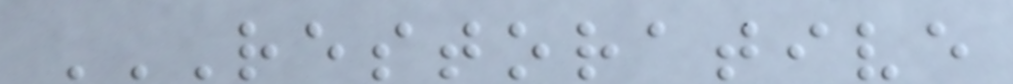RESTORATIVE
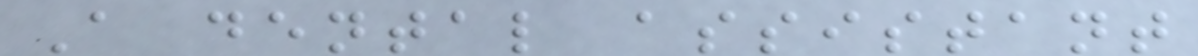A dental assistant
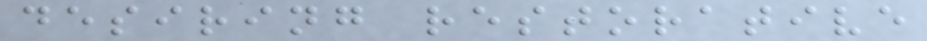desiring restorative
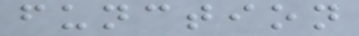function
